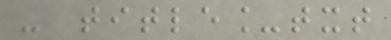- title_txt
